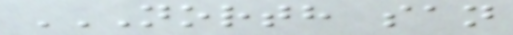NORTH SAN
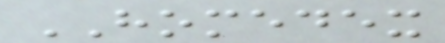HOMEDEX
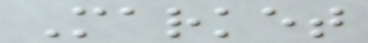Market
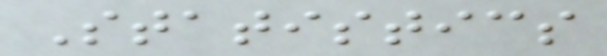Statistics
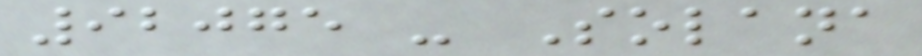92075 - Solana
